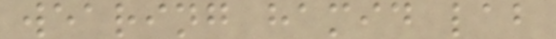wearing hamid lab
